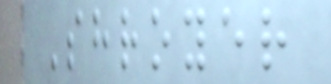Shroyer
